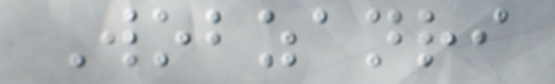Wobzanri
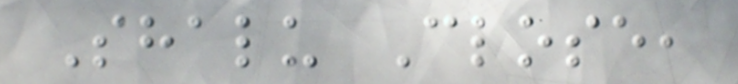Shalu Close,
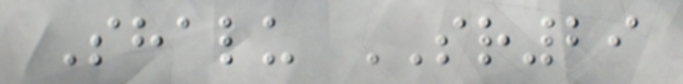Shalu SR29
